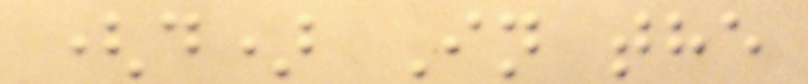(d) In the
